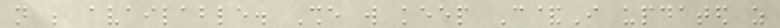not be available. She will keep C&I updated as
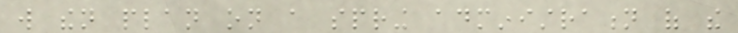will then plan on a spring administration of the
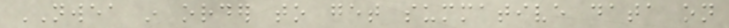NWEA in order to get summative data on
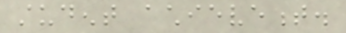student achievement.
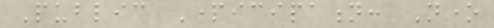Public Participation: None
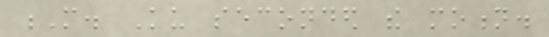M. Ku seconded the motion.
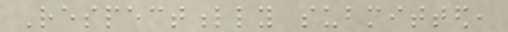Respectfully submitted,
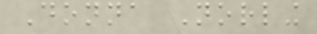Donna Norling
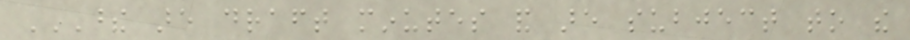THESE ARE DRAFT MINUTES AND ARE SUBJECT TO THE
